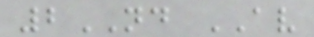2ND AV
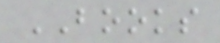BOOKS
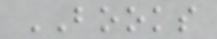BOOKS
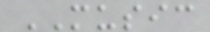MUSIC
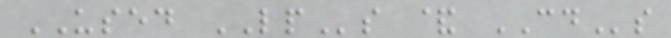USED LPs & CDs
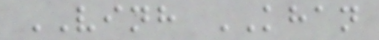VINH KHAN
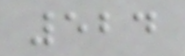524
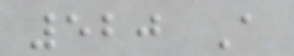520 A
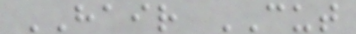HAIR CUT
